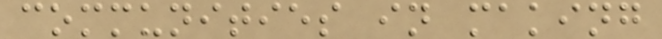communities in making
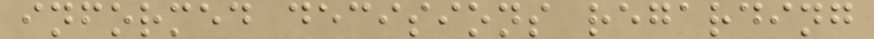informed decisions regarding
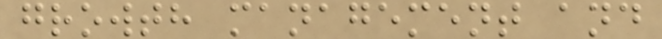growth management and
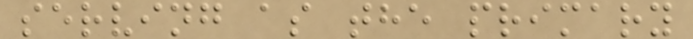serving as the primary
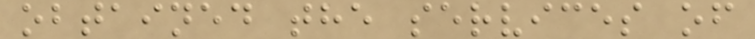obtained the services of
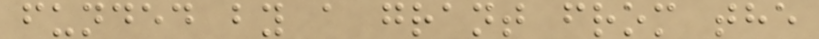funded by a grant from the
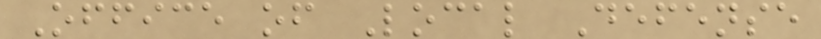Office of Local Defense
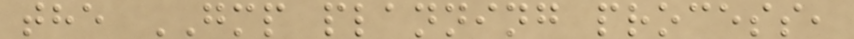the GMP planning process,
